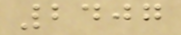2407
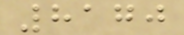8170
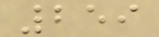259
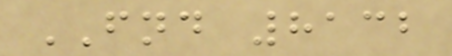FND 8132
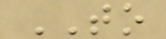TO
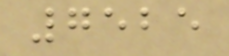7525
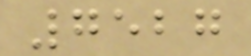7527
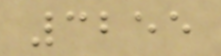3255
